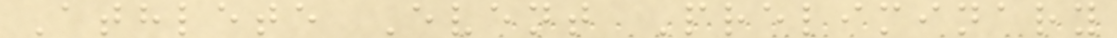Athlete Event Preliminary
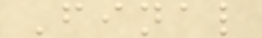Final
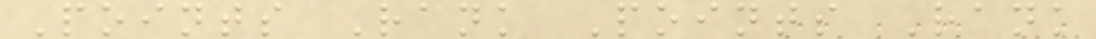Points Rank Points Rank
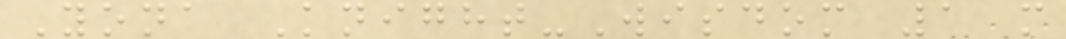Yona Knight-Wisdom 1 m
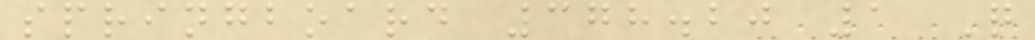springboard 378.20 1 Q
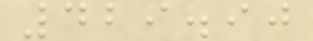429.90
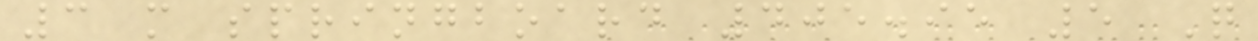3 m springboard 405.95 5 Q
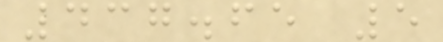437.65 5
